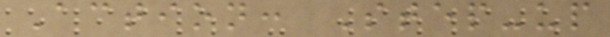Action: Step-up
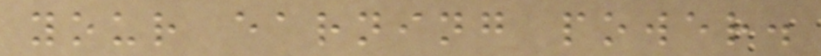your earning power.
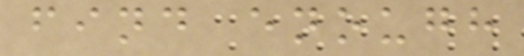find enough
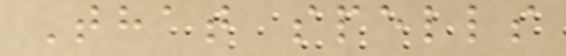That spells
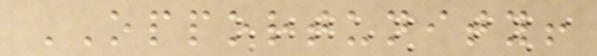OPPORTUNITY!
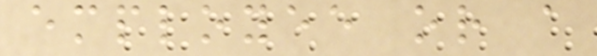employee or a
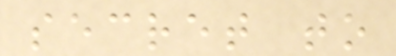secret to
